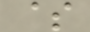$
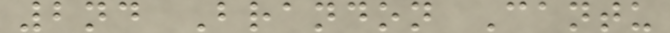2nd Brandon Cantu
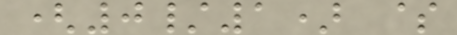(0/1) $
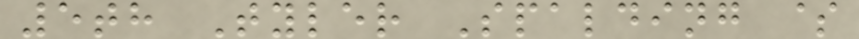5th Tyler Spalding $
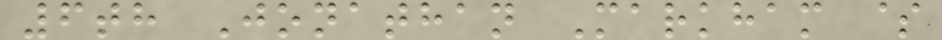6th Jonathan Markham $
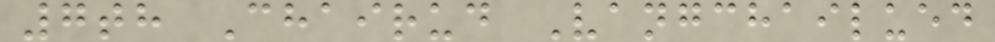7th Chairud Vangchailued
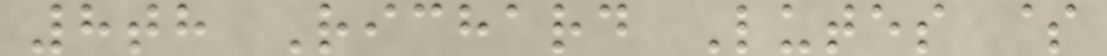8th Richard Lutes $
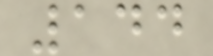144
